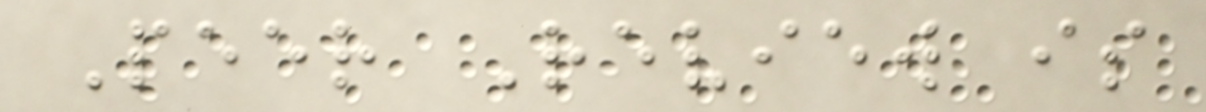Peer Review is
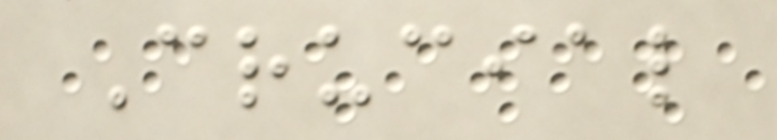Crucial
